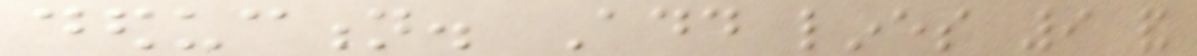deduction. Add lines 9 and
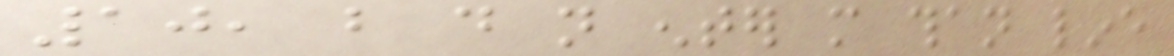10, but do not enter more than line
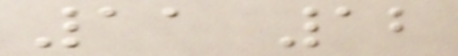11 12
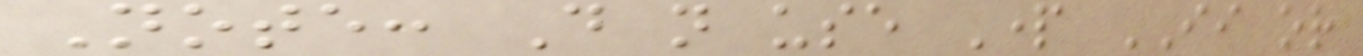Note: Do not use Part II or
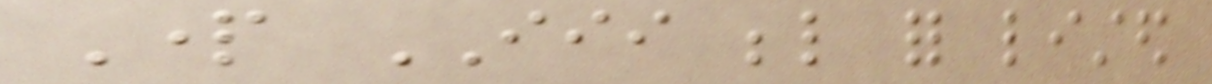Part III below for listed
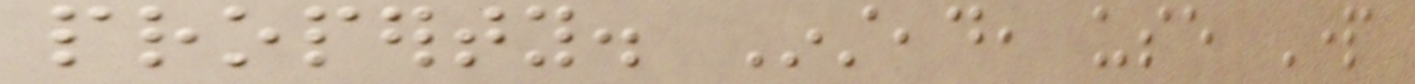property. Instead, use Part
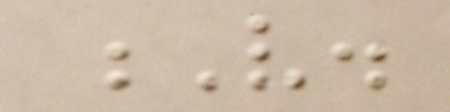V.
